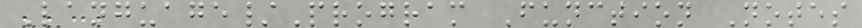Language/Program Function Notes
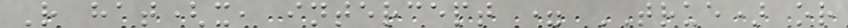R hat(x, intercept = TRUE) or
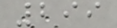299
